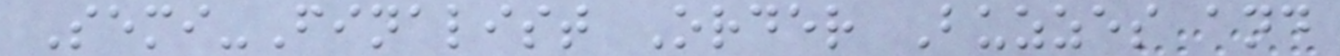Semi-Finalist Order Buzzes and
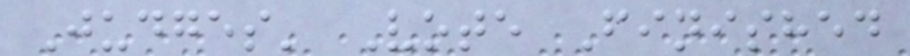Judges' Vote Finished
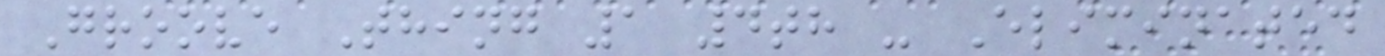Groove Thing 1 4th - Eliminated
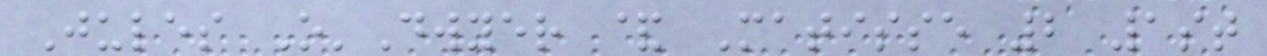Jules O'Dwyer & Matisse 2 1st
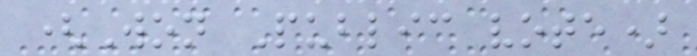(Won Public vote)
